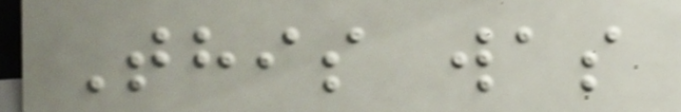This was
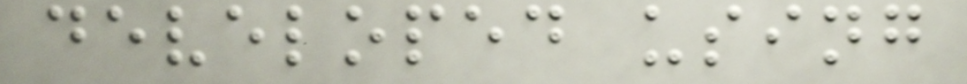developed using
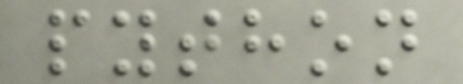python
